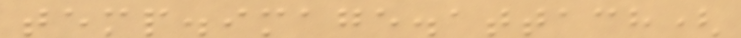temp.image.attach(
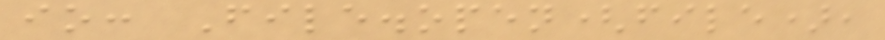io: File.open(file),
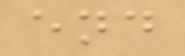end
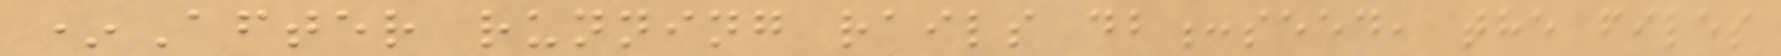*After running rails db:seed, the files
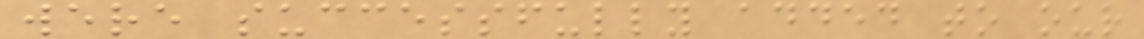were successfully added to our
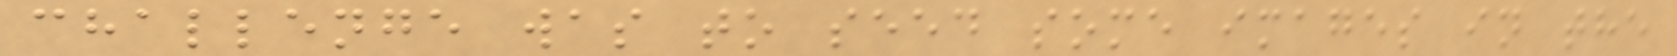challenge was to seed some images in the
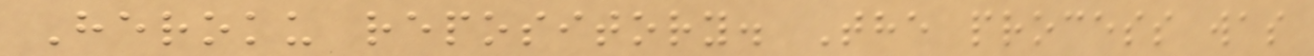Heroku repository. The process was
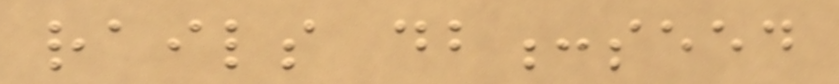rails db:seed
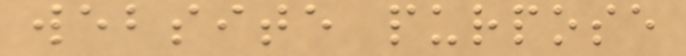website purpose
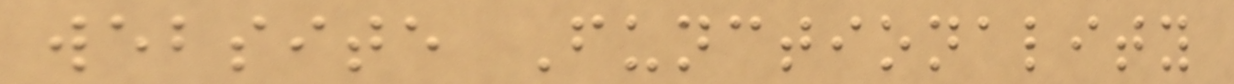website Functionality
